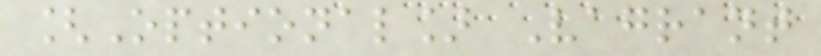[Optional] Vagrant
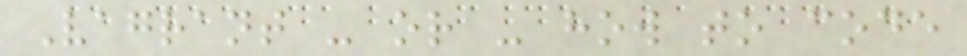Vagrant - or - how to code
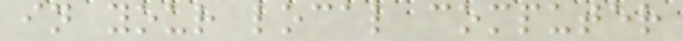in your local computer
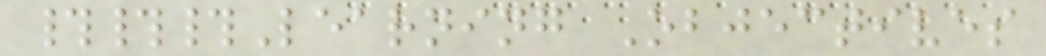###Learning Objectives
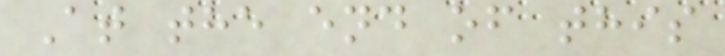At the end of this
